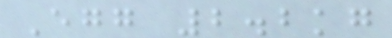Egg 2.2kg
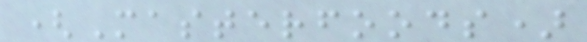(Masterfoods)
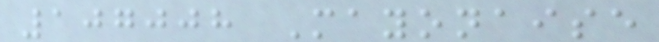107008 Mayonaise
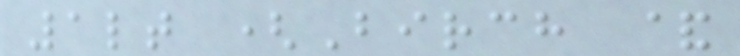1lt (Birch &
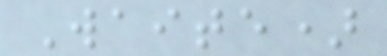Waite)
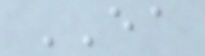EA
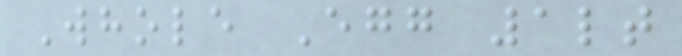Whole Egg 1lt
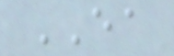EA
